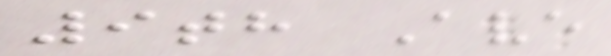9th Ave
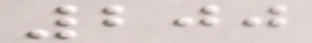200
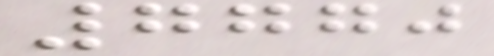7770
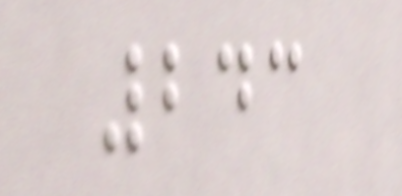243
